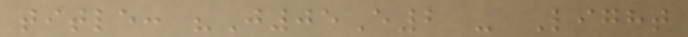title: "J05E2 - Light
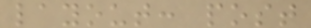layout: post
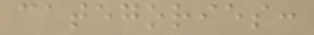categories:
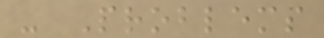- Problems
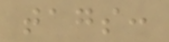tags:
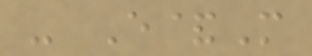- E&M
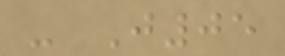- J05
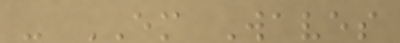- EM Waves
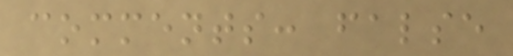comments: false
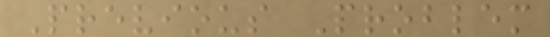Previous Problem
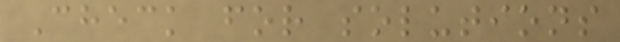Check for solutions
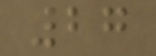27
